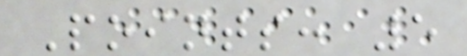Points: 5
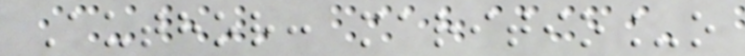Author: maritio_o
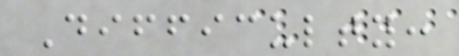Difficulty:
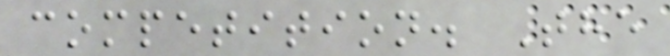competition. The
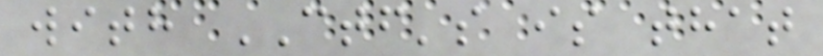with CTF's is that
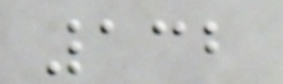132
